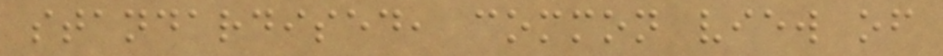standardised, common view of
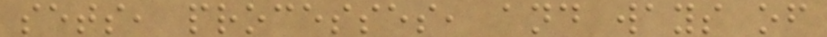sets, processes, and ways of
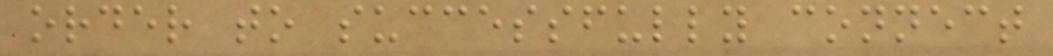order to successfully connect
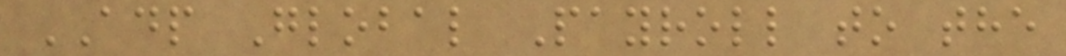ADP Global Payroll to the
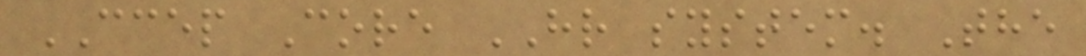CCEP Core HR system. The
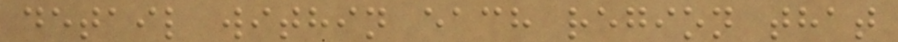detail within each region that
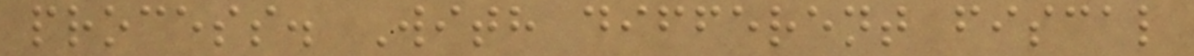process. With different fiscal
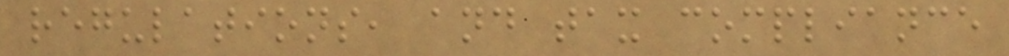regulations, and tax compliance
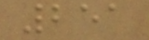251
